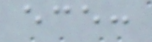ece:
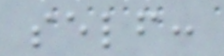self:
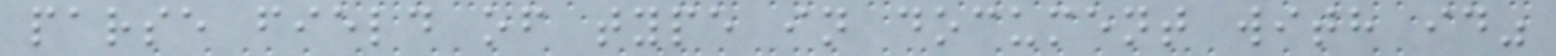parse field of type in document with id"
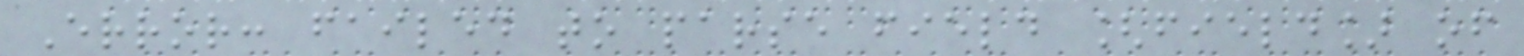Error: failed to parse field [field] of
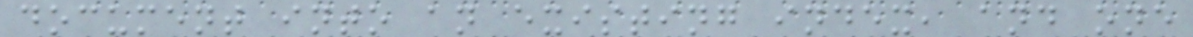document into an existing index, and one
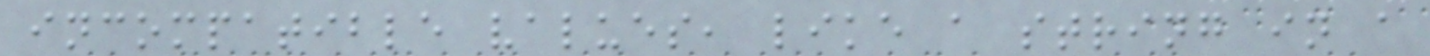incompatible values, like a string in a
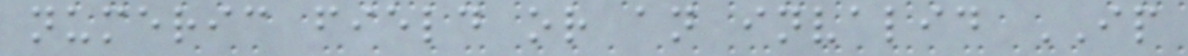numeric field or an invalid IP
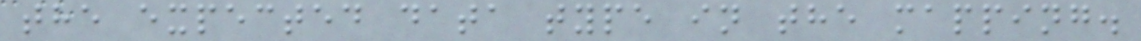the expected data type in the mapping.
